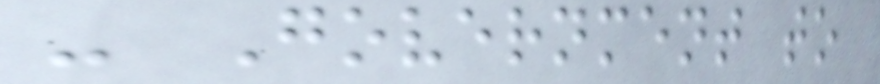- Government to
